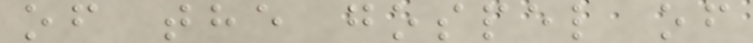of the gospel of
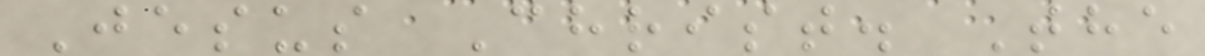Jesus Christ. The
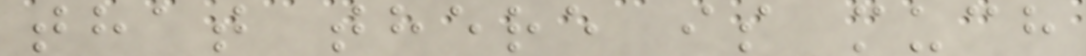that there is much
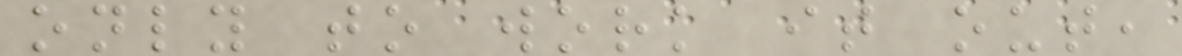only to work it out,
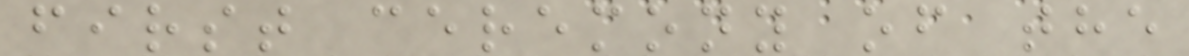first ceremony of the
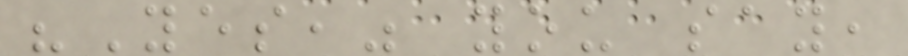"Yes," you say,
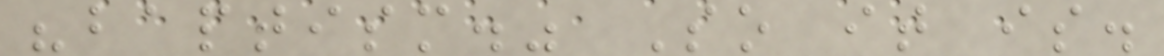"baptism." So it is.
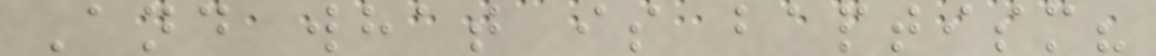And what is baptism?
